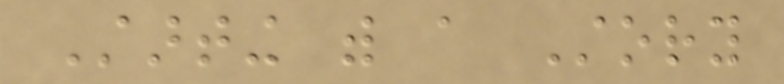Starting with a Story
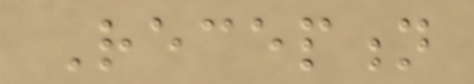Reception
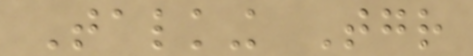Talking Together
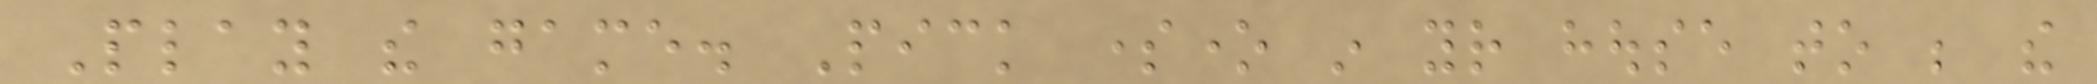Play the game. Pick someone in your house to be the
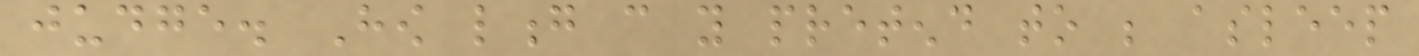judge. How long can you pretend to be asleep
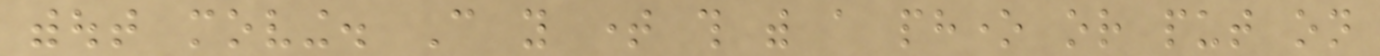without moving. Can you time this with a phone or put on
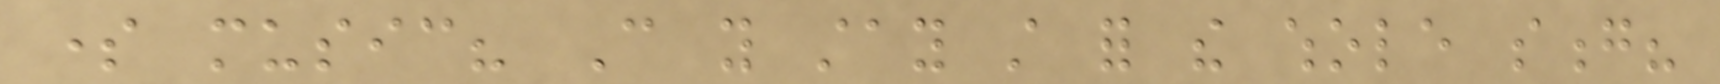some music? Can you stay still for the whole song?
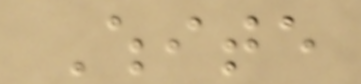White
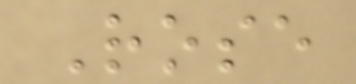Rose
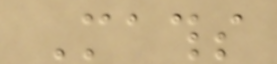Maths
